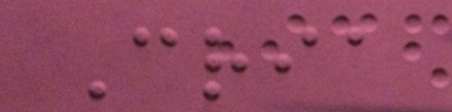Cria
